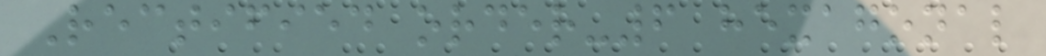Rectified order-6 hexagonal
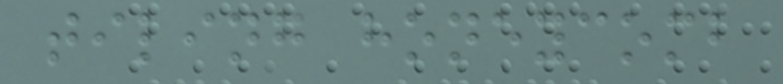tiling honeycomb
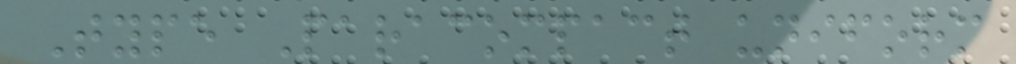Type Paracompact uniform
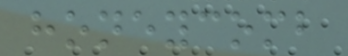honeycomb
